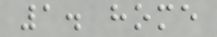1. home
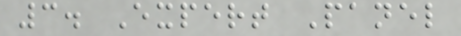3. Expert Panel
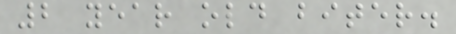2 year old biter.
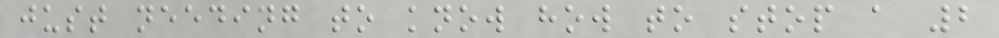just needing to know how to stop a 2
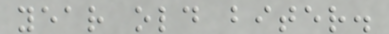year old biter.
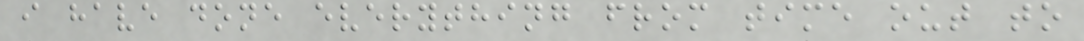i have done everything from time out to
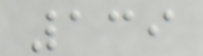139
